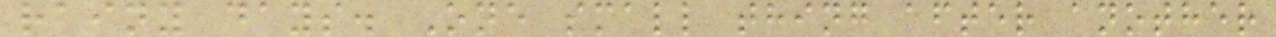rainy days. One small thing after another
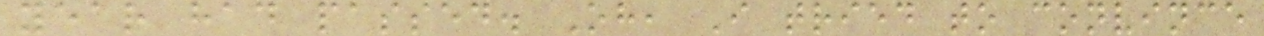year had passed. Oh, I tried to convince
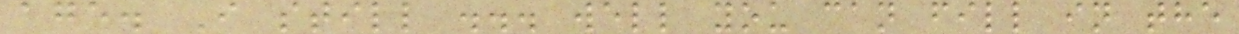age. I still ... well you can fill in the
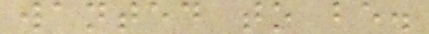wanted to be.
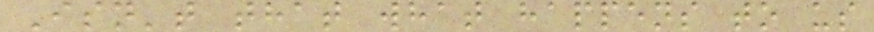Isn't that what happens to us
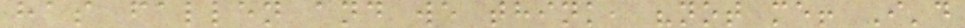has fallen and we think, "not me! I'd
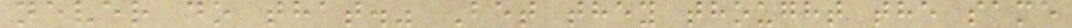never do that." Bet they thought the same
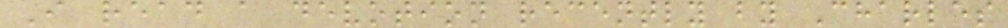I read a devotion recently by Charles
